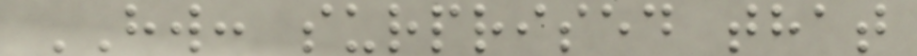HW: surprised that
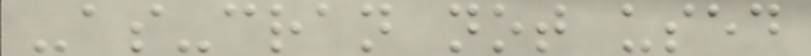-as-cran not used
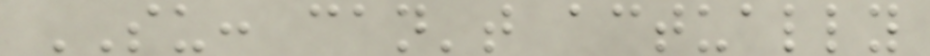SU: can't actually
